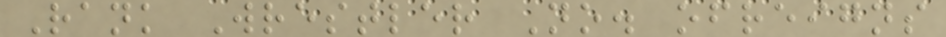Rank Wrestler No. ofreigns
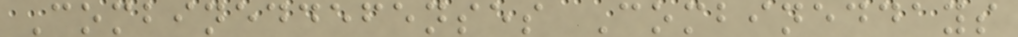Combineddefenses Combineddays
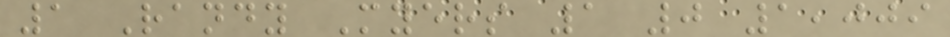1 Randy Myers 1 0 1,009
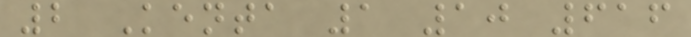2 Kenta 1 10 616
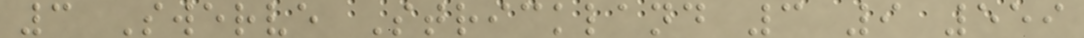3 Swerve Strickland 3 9 559
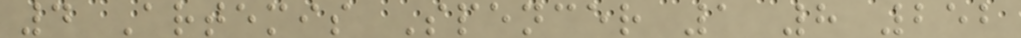4 Artemis Spencer 1 8 252
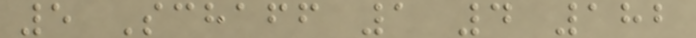5 Schaff 1 4 182
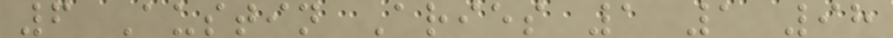6 Austin Aries 1 1 98
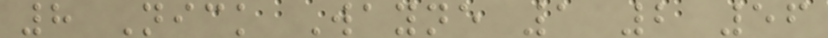8 Nick Wayne 1 2 56
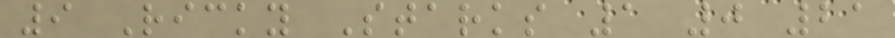9 Ricky Starks 1 0 21
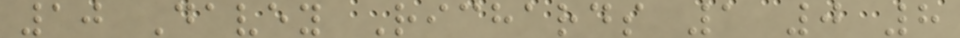10 Davey Richards 1 0 8
